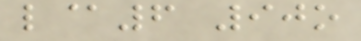l@6 90o
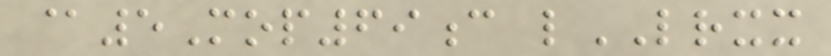@5Mop69c lLRXX
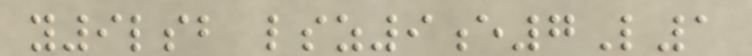y9lsb lsz9e7L1
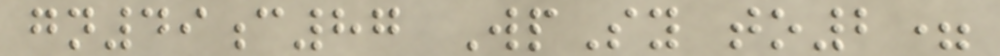gn49c87 WpSy to2=
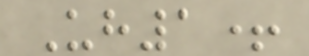Uh1+
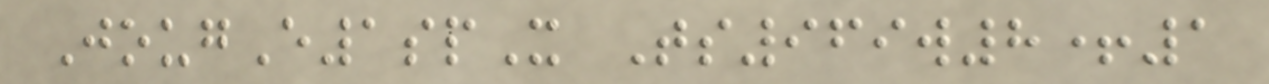JougE1spX Ts969w8+1
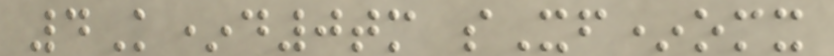4K*d0tm sXf*omx
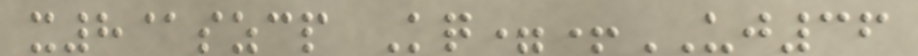x8@szcp Kq=+UJ36
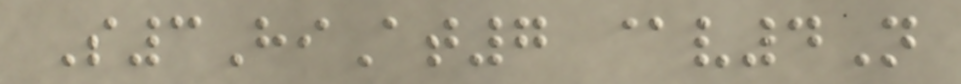S3HiAt7 @v4N
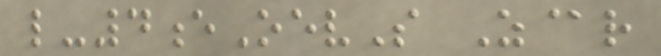l-4eOevS Z@r
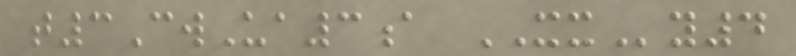t3CwUa3a XXy4
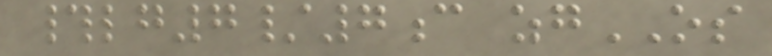#lg7/7c zgOS
